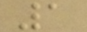1
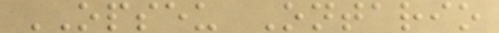OPSEU Ontario
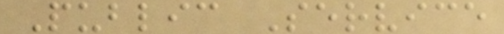Public Service
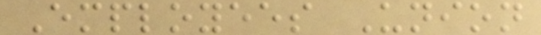Employees Union
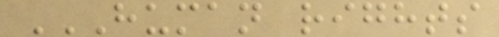HUMAN RIGHTS
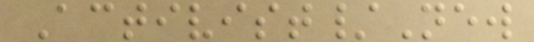Activist/New
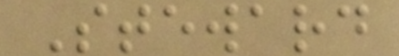Steward
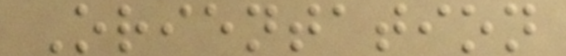Orientation
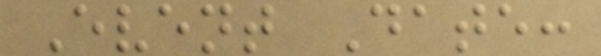Event Date:
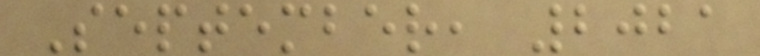September, 2021
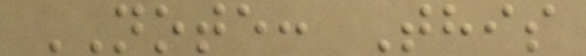NOTE: This
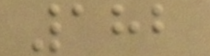182
